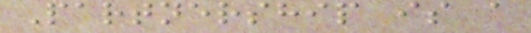Partnership is a
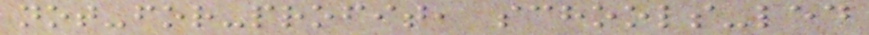not-for-profit, schools-led
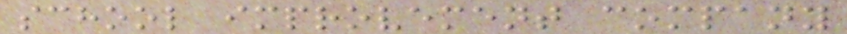school improvement company
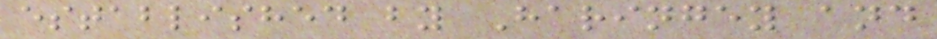established by Haringey and
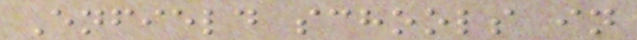Enfield schools in
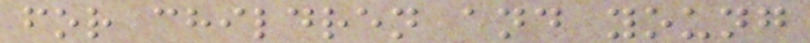for children and young
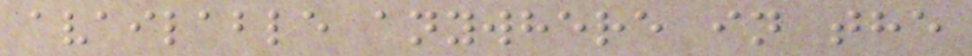available anywhere in the
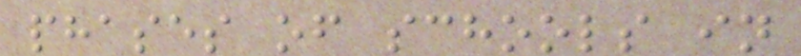phases of schools in
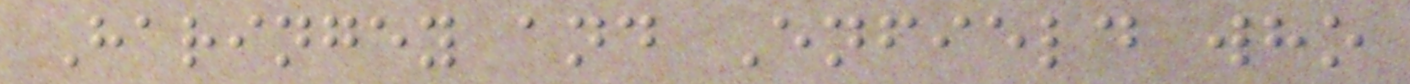Haringey and Enfield who
